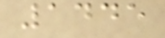1445
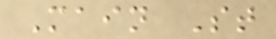Main St
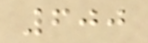600
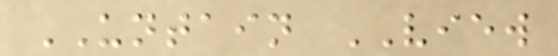UNTAIN VIEW
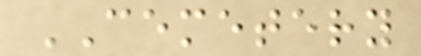CEMETERY
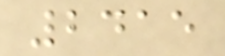2415
